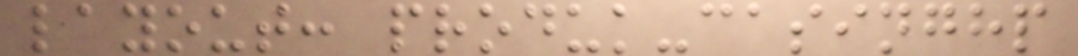layout: produk-casinghp
